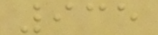935
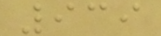939
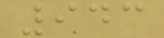943
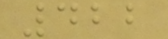422
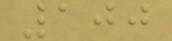100
